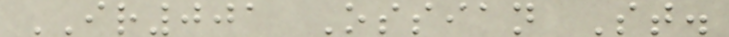IR001 Ossian St.
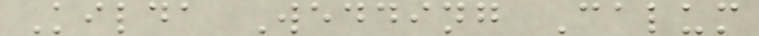Kilda Wedding Calum
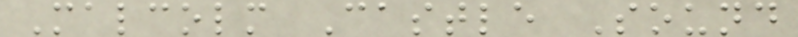Malcolm Castle Sound
